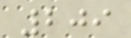209
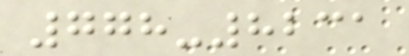778-8231
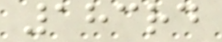183rd
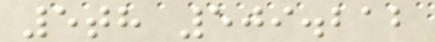5th 509.212
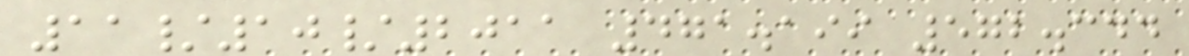11/10/2011 471.199 572.344
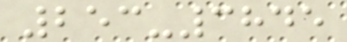253-3845
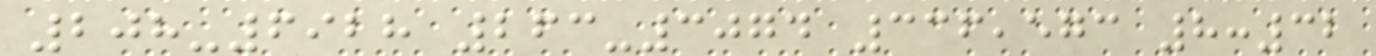208-6928 263-3074 336,573 8:32
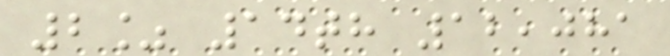2% 14th 12,081
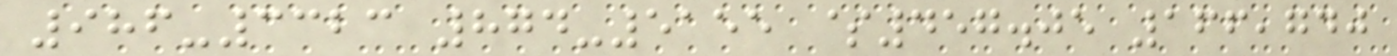986-3323 874-5155 $457.05 166,740
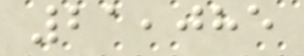21,085
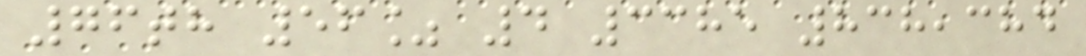76th 56% 4 3385 838,384
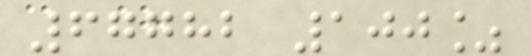67782 100%
